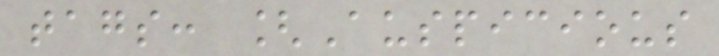tags: [Auspicious
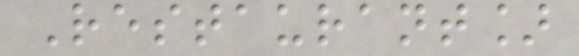Restaurant]
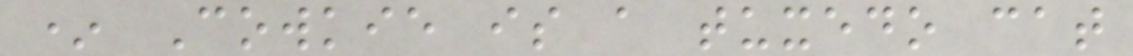* Cowkie is a tuxedo cat
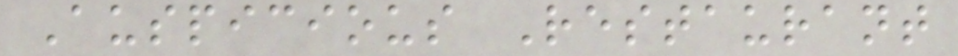Auspicious Restaurant
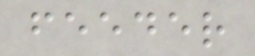feeder
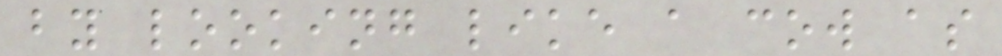by looking like a cow as
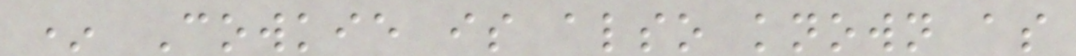* Cowkie is also known as
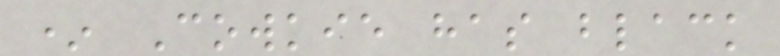* Cowkie has black
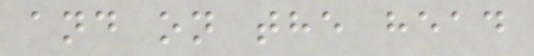and on the head
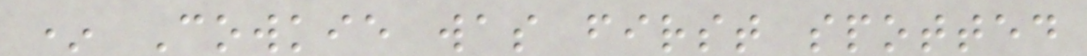* Cowkie was first spotted
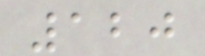120
